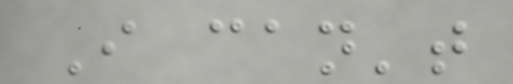I can't
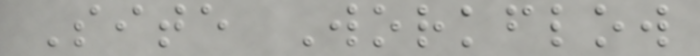Site Workflow
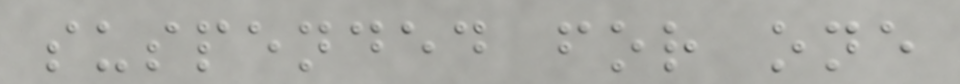suspended for one
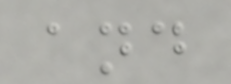and
